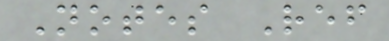Notes Ref
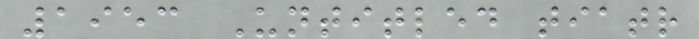1953 Untitled tiatr
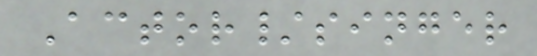Actor/singer
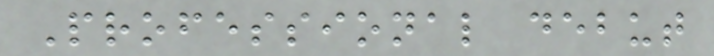Professional debut
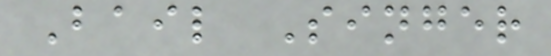Bail Singer
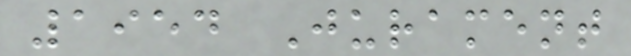1954 Jurament
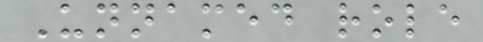Unnamed role
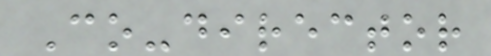Co-director
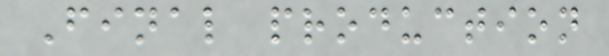Final production
